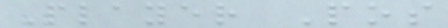Player Pos
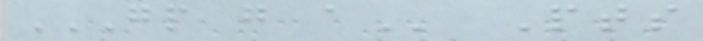GP G A Pts
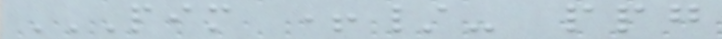PIM +/- PPG
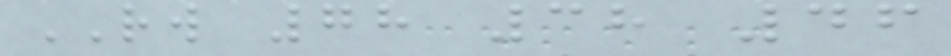RW 78 38 46
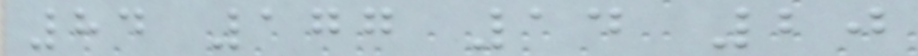84 177 14 20
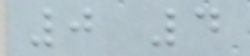0 4
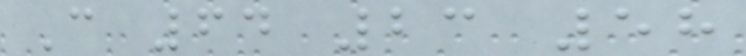C 64 23 58
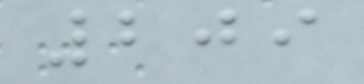209
